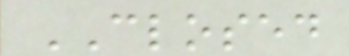CLOSED
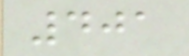401
